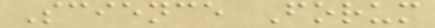Science Forum
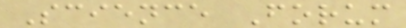Science Forum
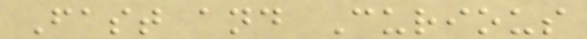Fast and Curious
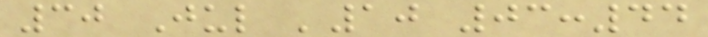30 Jul '10 03:44
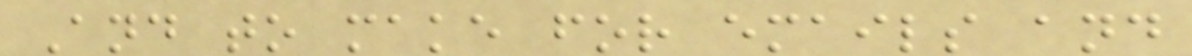And to make for emails and
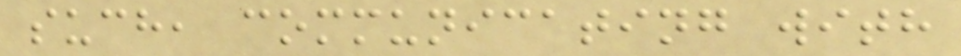such, communicating with
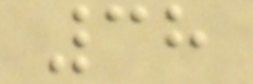38
